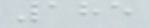185
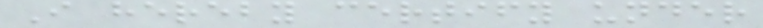I hereby certify under
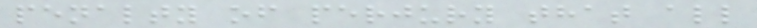penalty of perjury that all
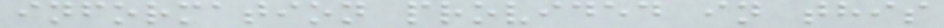information provided in this
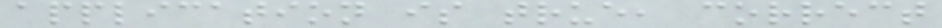application is true, correct
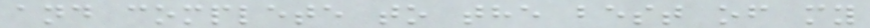and complete to the best of my
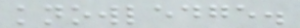knowledge.
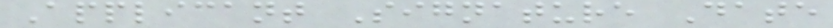Applicant Signature Date
